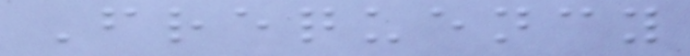Frequency
